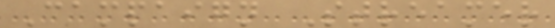Campaign Streamer
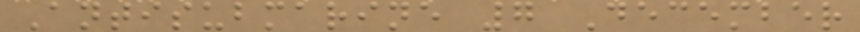Antisubmarine 7 December
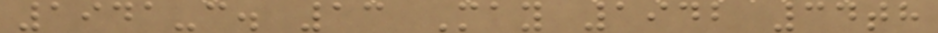1941-c. 13 May 1942 34th
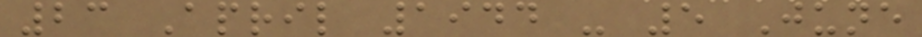23 April 1944 - 5 June
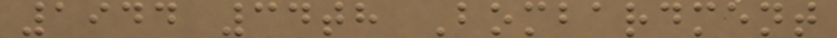1944 34th Bombardment
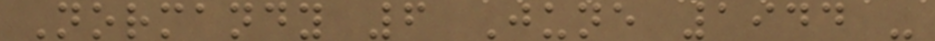Normandy 6 June 1944 -
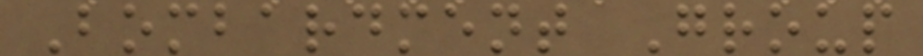Bombardment Group
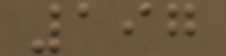197
